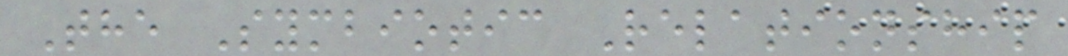The Symbiotic Relationship
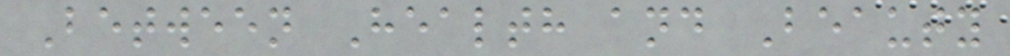Between Health and Beauty
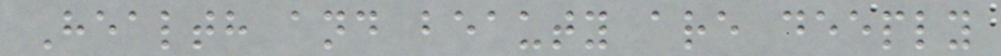Health and beauty are deeply
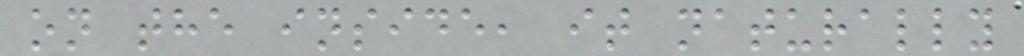on the inside, it naturally
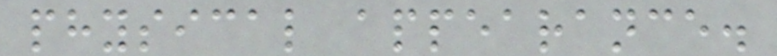physical appearance.
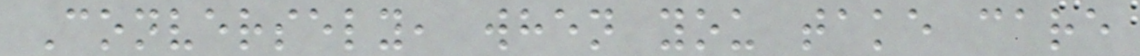Conversely, when you take care
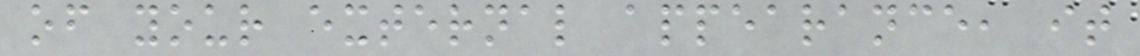of your external appearance, it
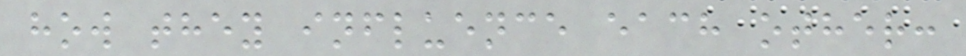how they influence each other:
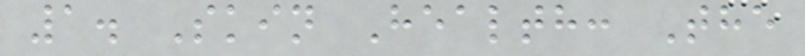1. Skin Health: The
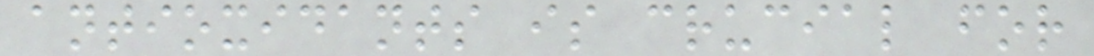antioxidants is crucial for
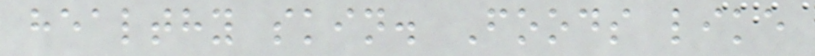healthy skin. Foods like
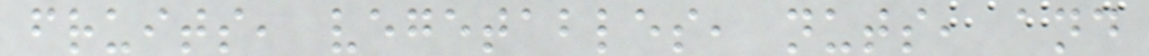fruits, vegetables, nuts, and
